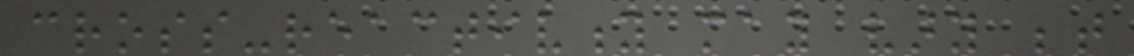cross-reactivity may vary between
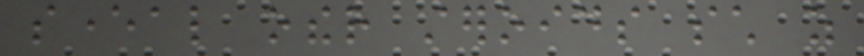several other steroids such as
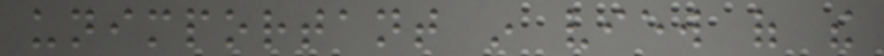unimportant in view of the
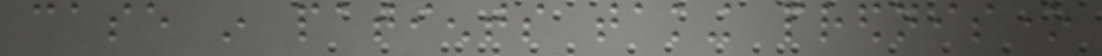case in patients taking prednisone
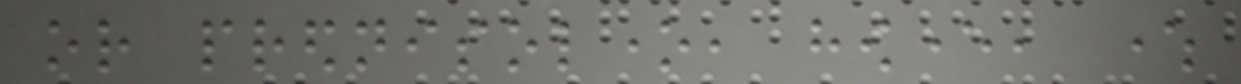or prednisolone, however, where
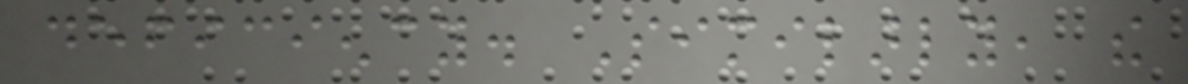deficiency. Similarly, the
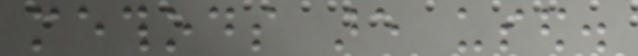methods are used.
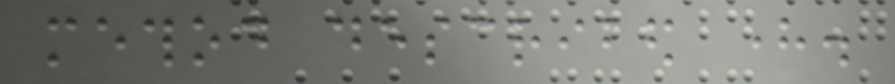method described here.
